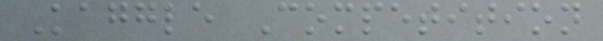Kaggle Competition
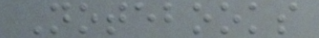Notebooks
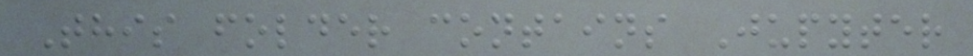This folder contains Jupyter
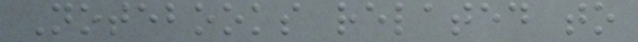Notebooks related to
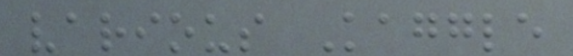various Kaggle
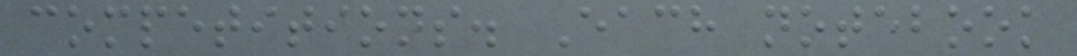competitions. Each notebook
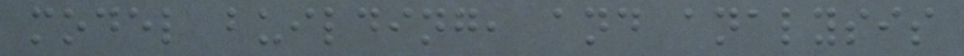model building, and analysis
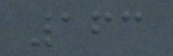163
